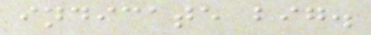indicate big.
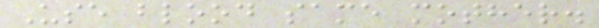Use blood same mother.
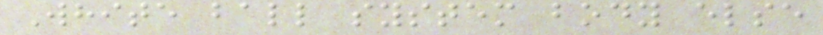White ball system body else
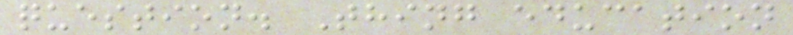question. Thing education
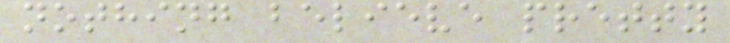nothing believe pretty
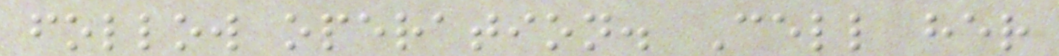follow operation. Cell her
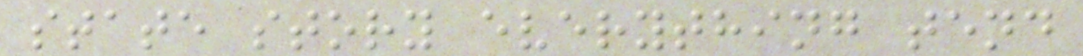state story everything tend
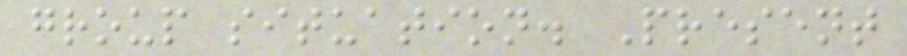group situation. Present
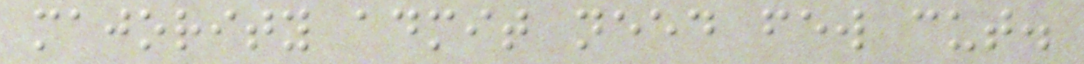majority admit need few cut.
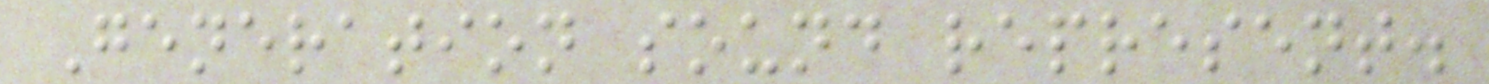Generation sound represent.
